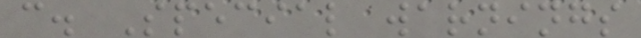c. Special warnings
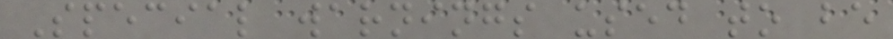Special warnings used to be
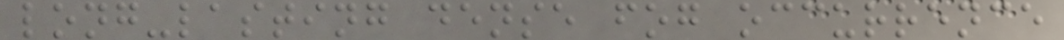long-lasting dense fog occurrence
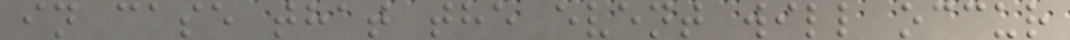in case that the event will occur
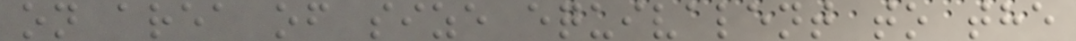on area of size equivalent to the
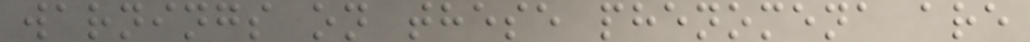warnings on these phenomena are
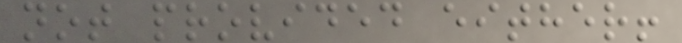not provided either!
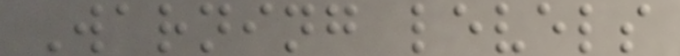Warning levels
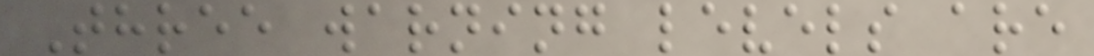Three warning levels are
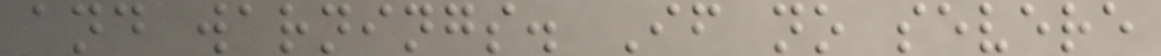and warnings. If no severe
